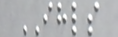IHLS
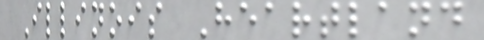Illinois Heartland
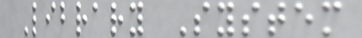Library System
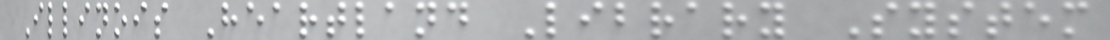Illinois Heartland Library System
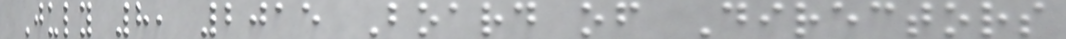July 8, 2015 Board of Directors
